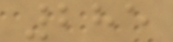285
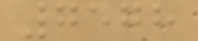7578
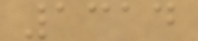1314
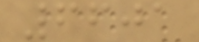6601
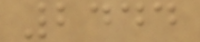2444
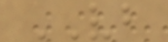VB
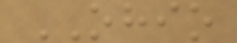OHIO
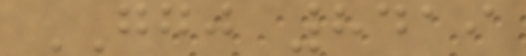GGJ 8419
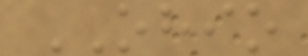OHIO
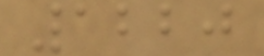1220
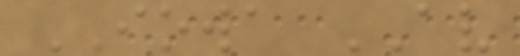IOWA AV
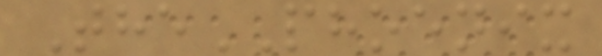ThePHOENIX
